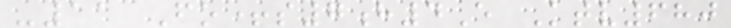-11 Fo+s7h4E Ktv680
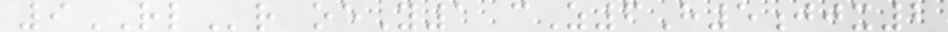9RLr oeY1 cZ6H5jjx2
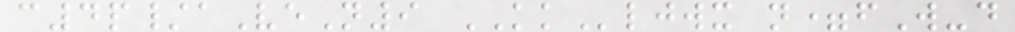c4p/aVeN9 KKljwx n=fW-d
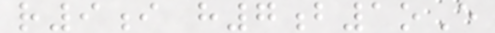r9i h7b1oE
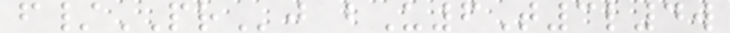f/PRj bU6T3l4w
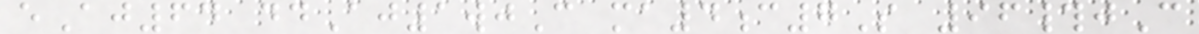eAj64 ddAj1wjC ma4c7S 96#jC
